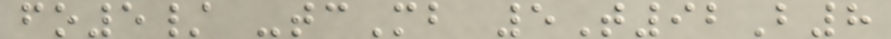fo5/ -tcMb 5T92B8
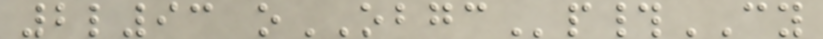2l93 oOBGCp#CY
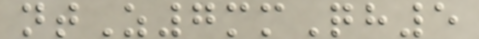ntZ7mmQh5
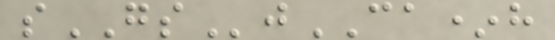sGSjCA*h
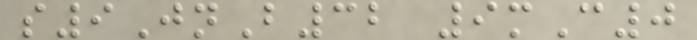s9JnB32 9mC0
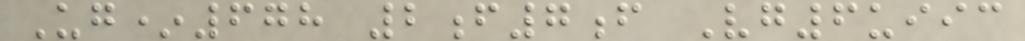Ug*678 2f7f Vg6uiic
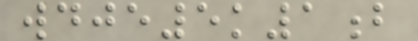wdje5k1b
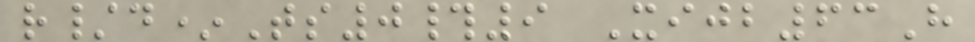r/d*Ts0#9 Xijb63H
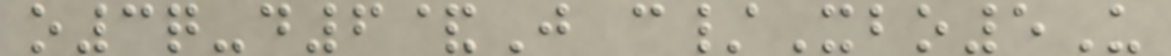o3q-d6&J c/Xbo5U
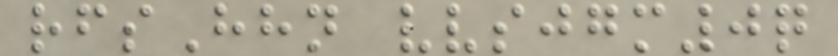rfsHhn vvsjgm0q
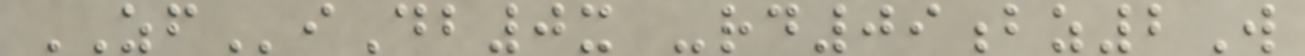ZFiDb0x -rd09bz2W
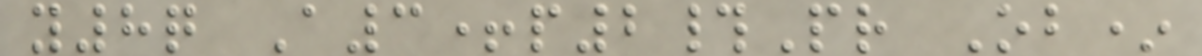y8q A3+p2#Pr Ob*
